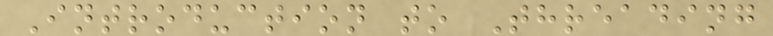Introduction to Threading
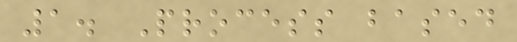1. Process based
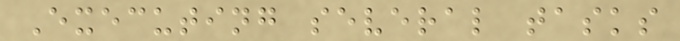Executing several tasks
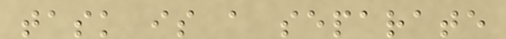task is a separate
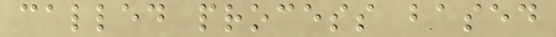called process based
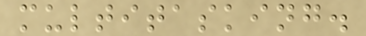multitasking.
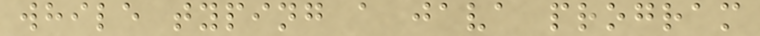while typing a java program
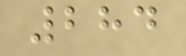284
